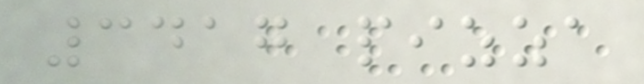3417 pizza
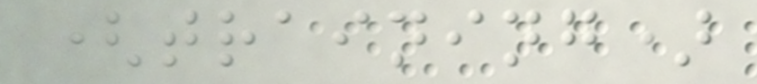(training)
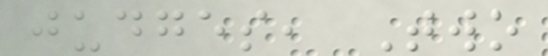judges, Two
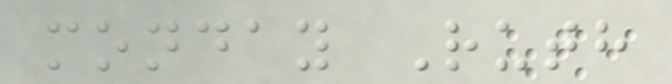monday Ruth
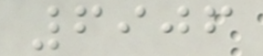6906
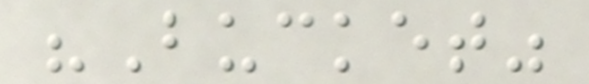"Bucket"
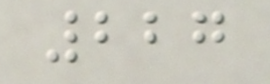227
